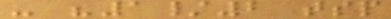- "1/2 tsp
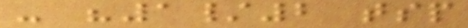- "1/2 tsp
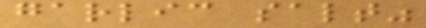garlic salt"
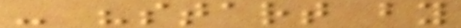- "start by
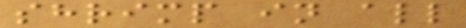shrimp in all
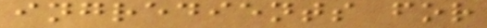ingredients for
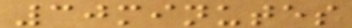30minutes
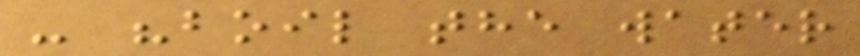- "boil the water
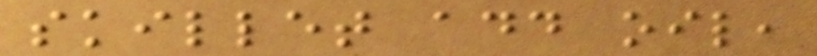skillet add oil,
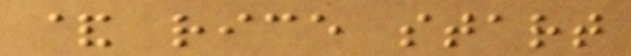& rice start
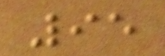95
